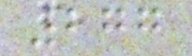277
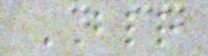BLR
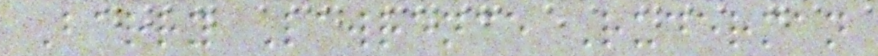Barry Lawrence Ruderman
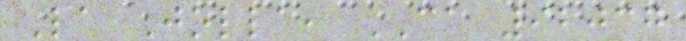La Jolla, CA 92037
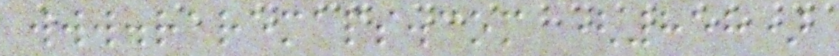www.raremaps.com (858)
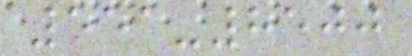551-8500
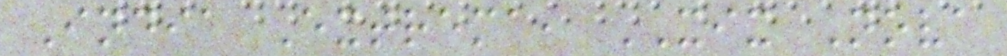India Extrema, XIX Nova
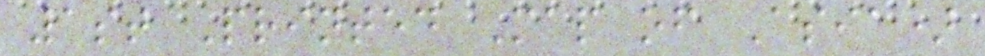1st Printed Map of Asia)
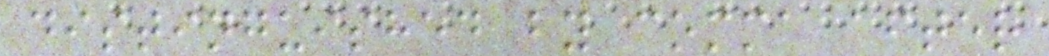distinguished by comma after
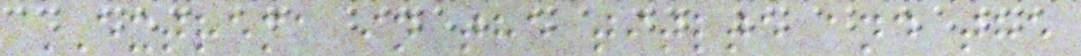EXTREMA in the titlte and the
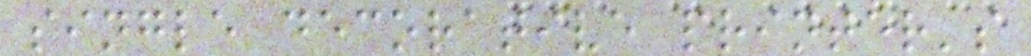single decorative printer's
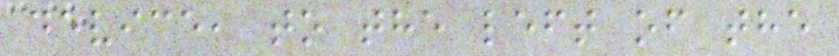device, to the left of the
